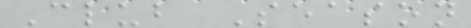Club Season
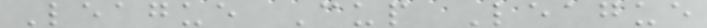League Cup League
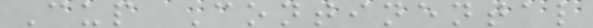Cup Continental
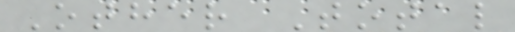Other Total
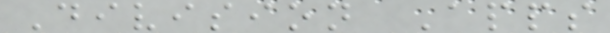Division Apps
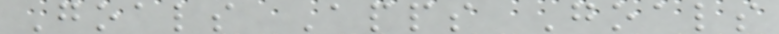Goals Apps Goals
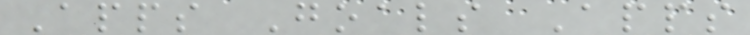Apps Goals Apps
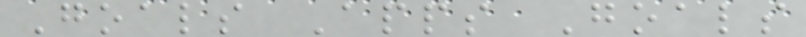Goals Apps Goals
